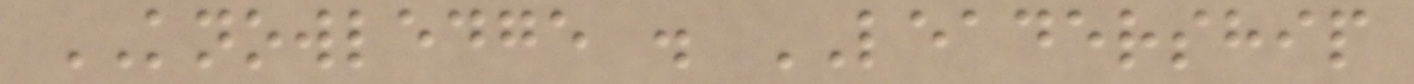KNOWLEDGE . LEADERSHIP
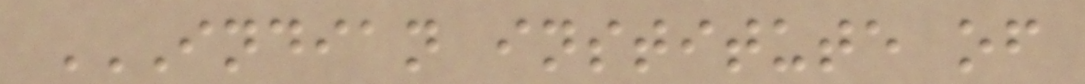INDIAN INSTITUTE OF
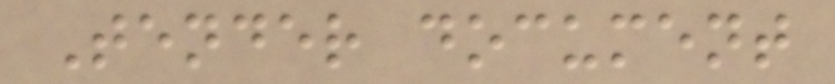Tender document
